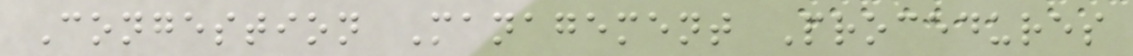Congestion Management Procedures
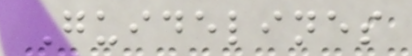Guidelines
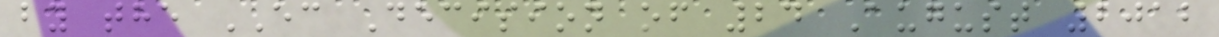by the EC Decision of 24 August 2012
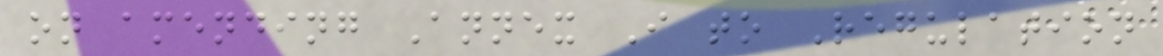on amending Annex I to Regulation
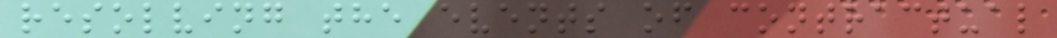resolving the events of contractual
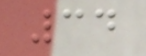34
